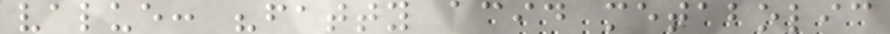value: "fatty acid metabolic
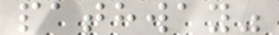pathway"
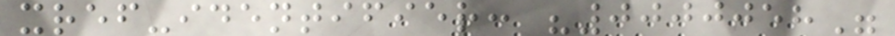xref-identifier: "0000058"
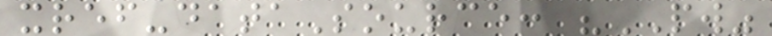xref-dataSource: "PW"
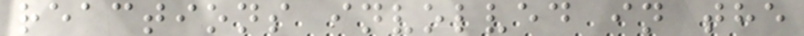reactions involved in the
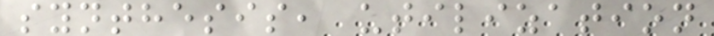synthesis, utilization
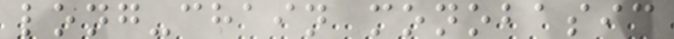long-chain monobasic
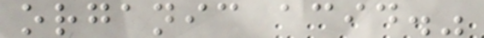organic acid."
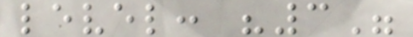level: "3"
